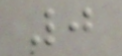0
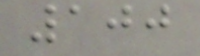100
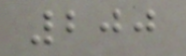200
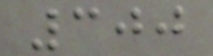300
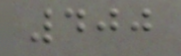400
